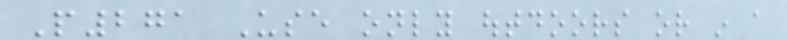P271 Use only outdoors or in a
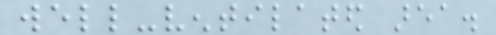well-ventilated area.
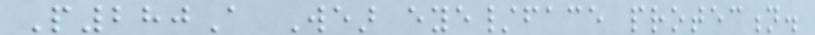P280A Wear eye/face protection.
